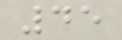45
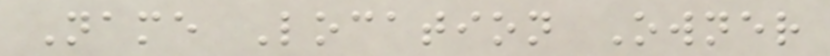Name Location Owner
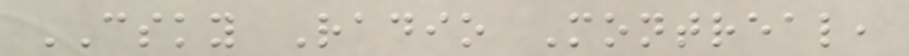CSKY Radio Montreal,
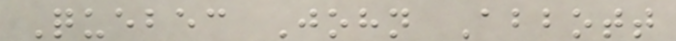Quebec John Abbott
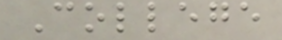College
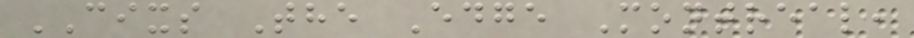CIXS The Edge Montreal,
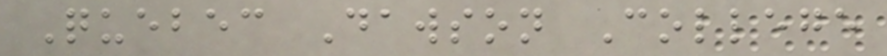Quebec Dawson College
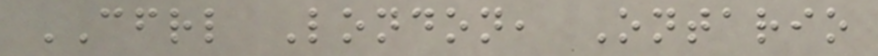CFRL London, Ontario
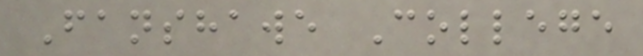Fanshawe College
